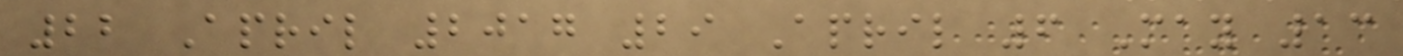22 April 2017 29 April 6 May 13
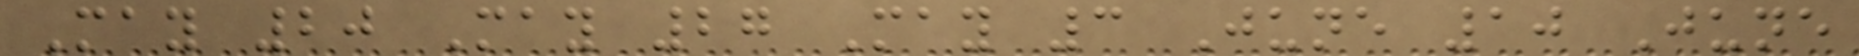May 20 May 27 May 3 June 10 June
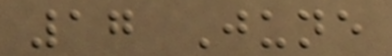17 June
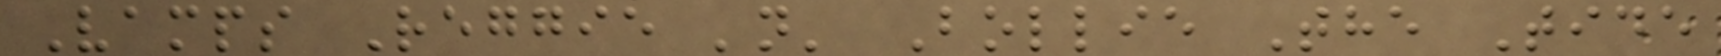Vamps Reggie 'n' Bollie The Tide
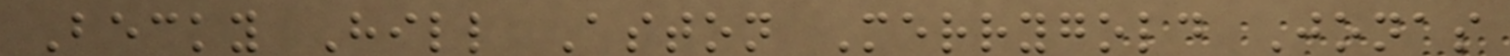Becky Hill Aston Merrygold Jonas
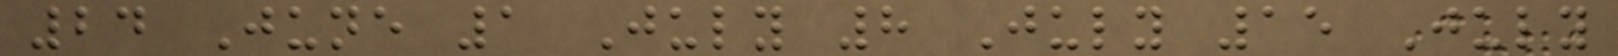24 June 1 July 8 July 15 July
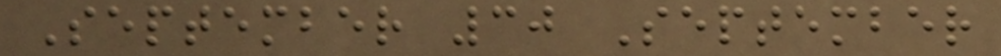September 30 September
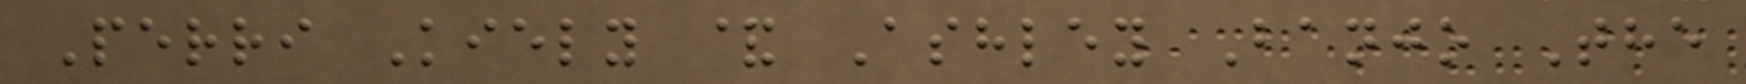Perri Kiely & Ashley Banjo The
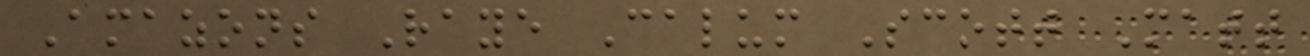Amazons Raye Calum Scott Matt
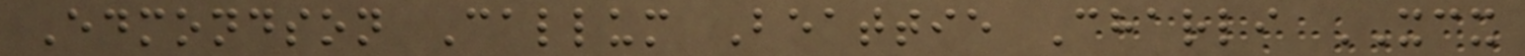Edmondson Callum Beattie Charli XCX
